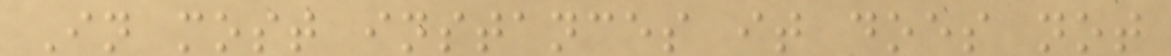In most instances it does not
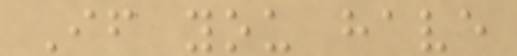If you have
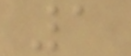1
